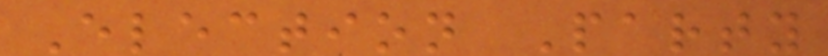Election Party
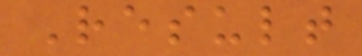Result
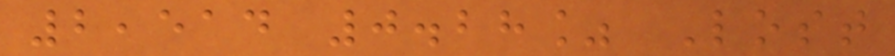2,514 0.28% Lost
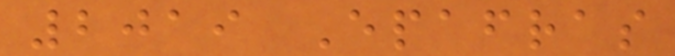2019 Epafras
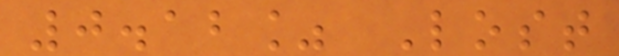0.12% Lost
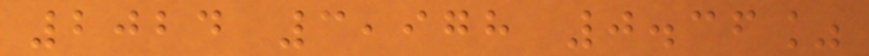2024 3,978 0.36%
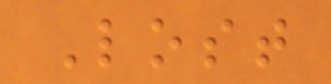Lost
